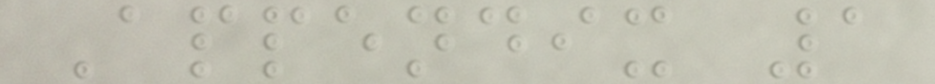Appendix 1
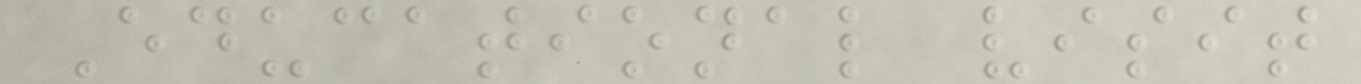Educational visit
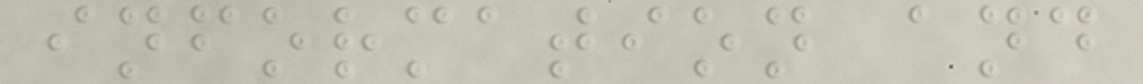information and
